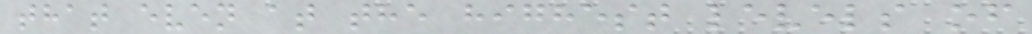that even at the highest levels of
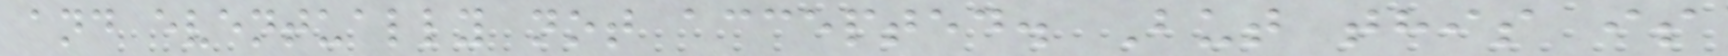and eventually not accepted. But this is
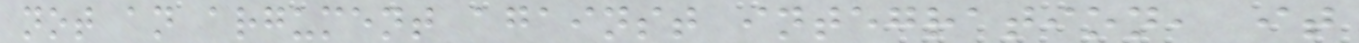not an argument against integration, it
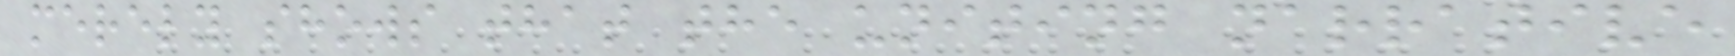merely shows that the uniting narrative
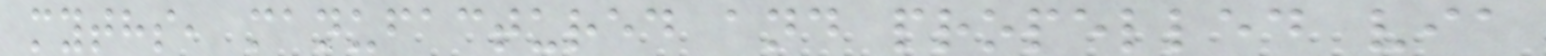myths, manufactured and propelled via
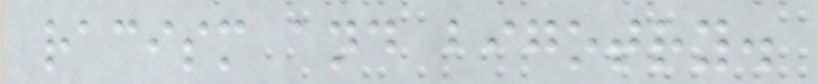racism and bigotry.
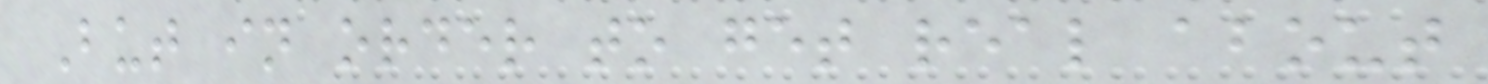But in order to get real about
